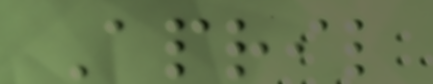April
